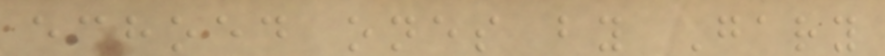echoed ones by Gary
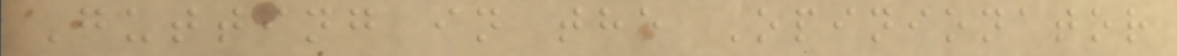Gutting in the Opinionator
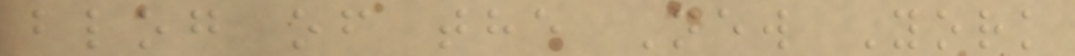blog of the New York
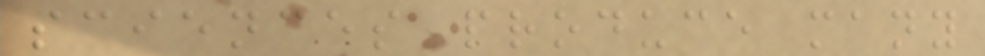sciences produce many
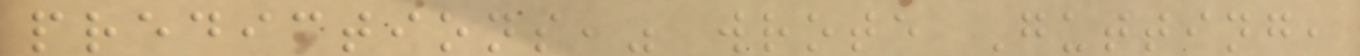predictions," wrote Gutting,
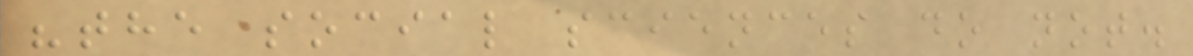"the social sciences do not.
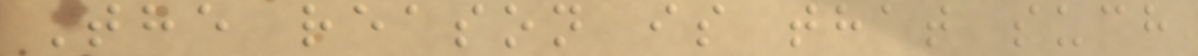The reason is that such
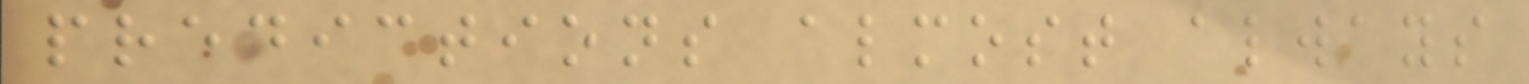predictions almost always
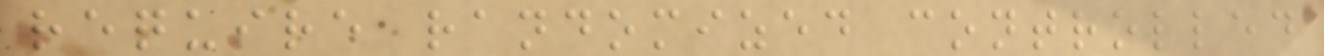require randomized controlled
